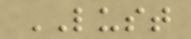LUST
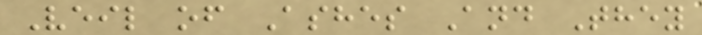Veil of Ashes And They
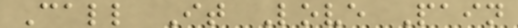Call It Love Pain
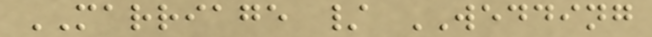MARRIAGE / WEDDING
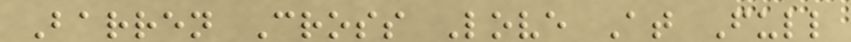Barren Cross Love At Full
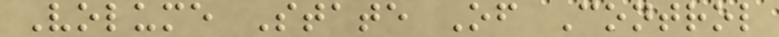Volume State Of Control
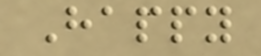Happy
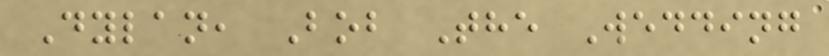Dylan, Bob The Wedding
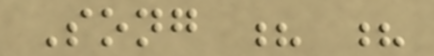Song ? ?
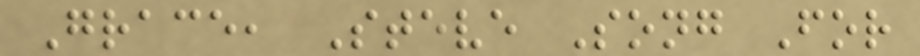Grace, Steve Song For
